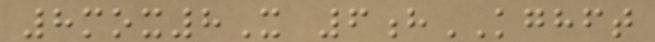8mox8X 6hKGHFT
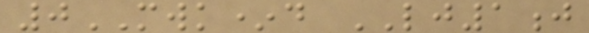0MWK*d LJ1j
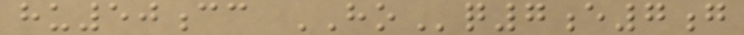hu50cc HOq7e7g
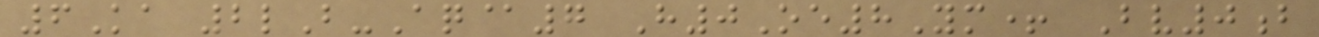6Ka 2lB-Aq@7 H0Oe8Ym+ Bv0b
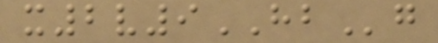x2v9HBg
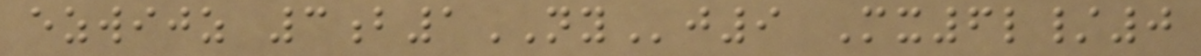ezwijz 3b1NYj9 Mx6l/0
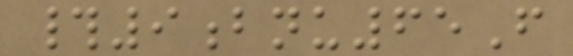#9bnu65F
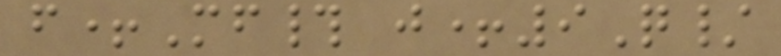f+Mf# j+9Q/
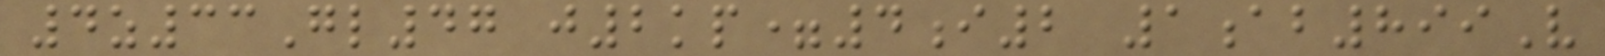4z33Gl47 j2kp=4i2 1ab899V
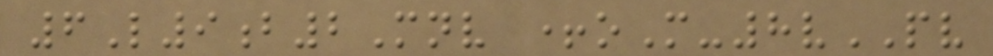6L9b2Mnv +oM-8vPV
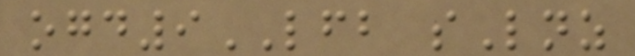ogd9LFB sLnz
